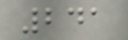241
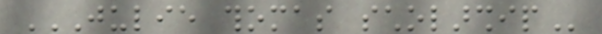JULIE THOMAS SCHOLARSHIP
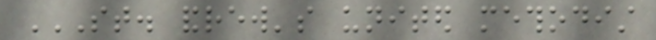ST. ANDREW'S UNITED METHODIST
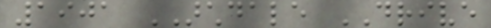1901 ARCHDALE DRIVE
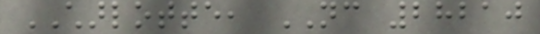CHARLOTTE, NC 28210
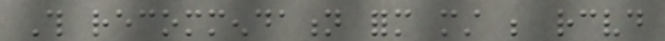This recommendation form must be received
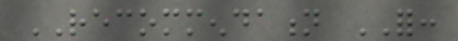RECOMMENDATION FOR:
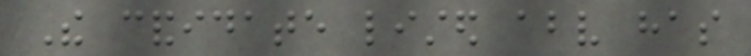The candidate listed above has
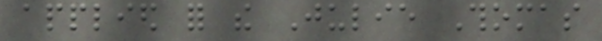applied for the Julie Thomas
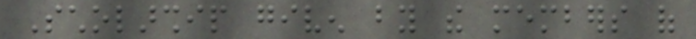Scholarship given by the members of
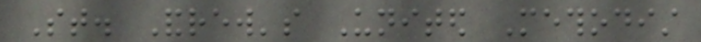St. Andrew's United Methodist
